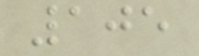105
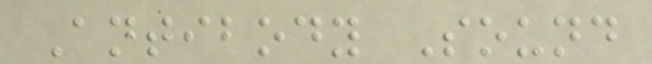Antibody Sound
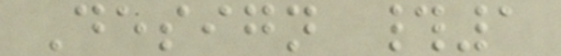Design #1
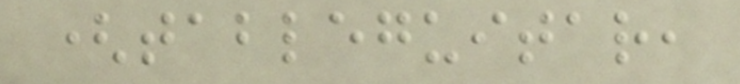(tableguitar,
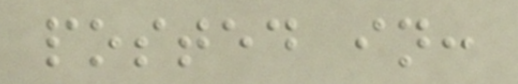posted in:
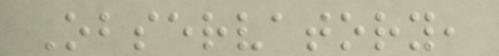Observatory,
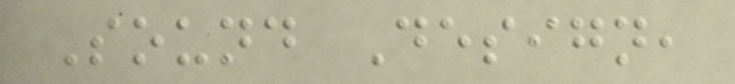Sound Design,
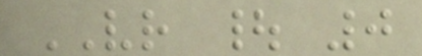VR | 0
